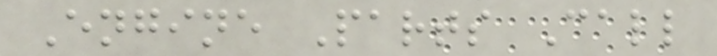Engine Parts Call
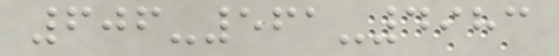606-561-4983
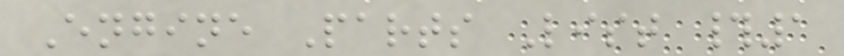Engine Parts List #1
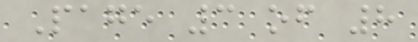Page 3 of 8
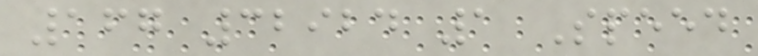167 32924 1 Speed
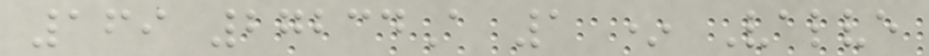169 27234A 1 * Valve
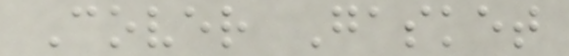Cover Gasket
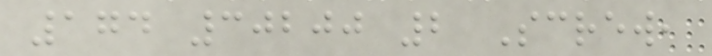174 30200 2 Screw,
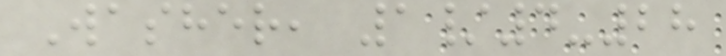Washer, 1/4-28
